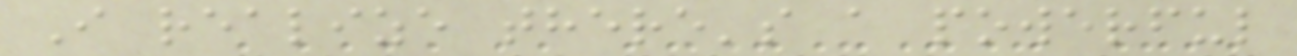I realize there's a powerful
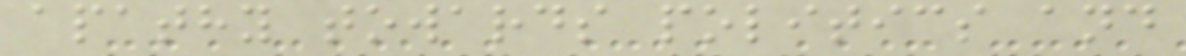apathy towards politics and
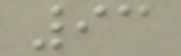93
